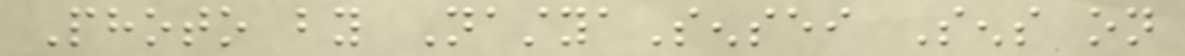Photo by NastyaSensei Sens on
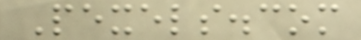Pexels.com
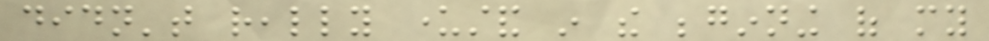didn't really understand in the beginning of my
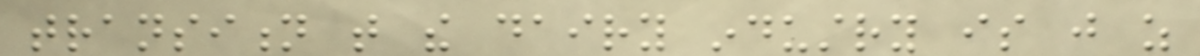transition that the dairy industry is just as
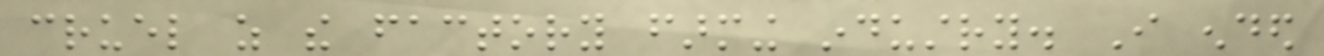cruel as the factory farming industry. I ended
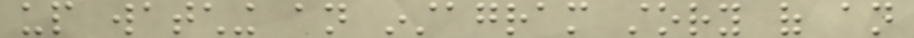up watching an instagram story of an
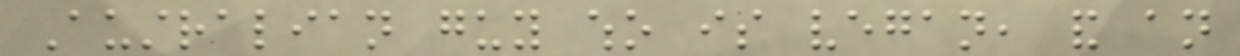Australian guy who is vegan, and an
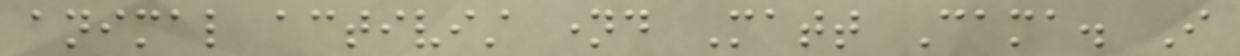animal activist named Matt Cama. I
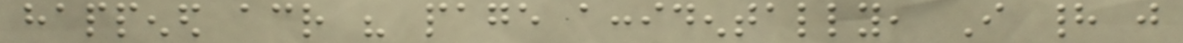happened across his page accidentally, I had just
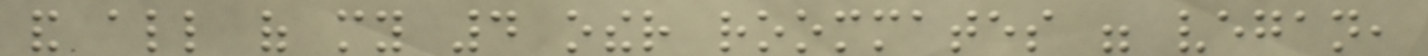and all of my 4 other roommates were vegan,
